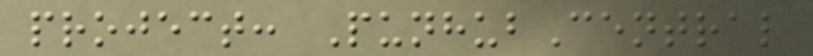project: PunhubCentral
